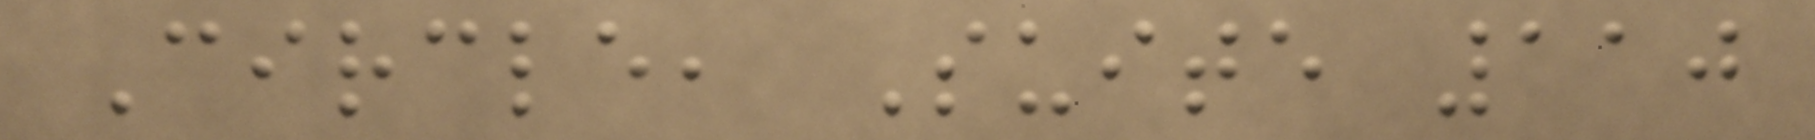Circle, Suite 110
